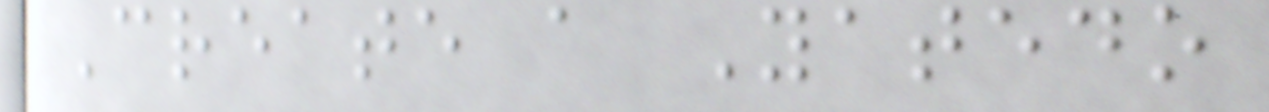Create a Yatedo
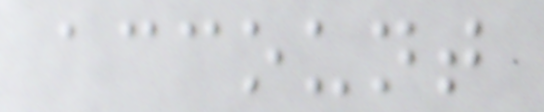account
